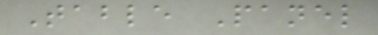Table Panel
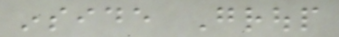inside Group
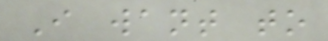I want to
